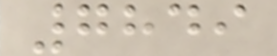7849
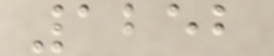1252
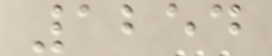1254
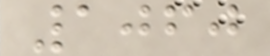1060
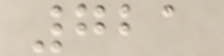721
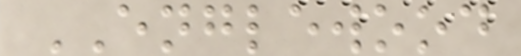ENGLEWOOD
